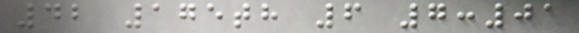42 175th 6 7:01
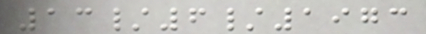13/6/1973
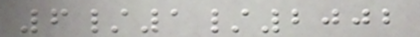6/1/2002
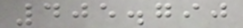405.790
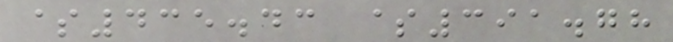$435.43 $391.78
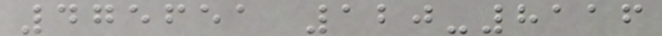475651 120-8116
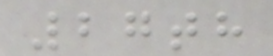27th
